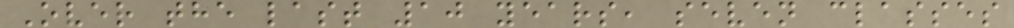Over the last 10 years, seven classes
